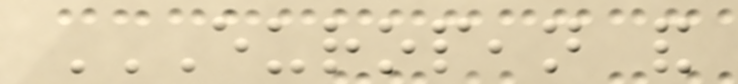EUROPEAN AND
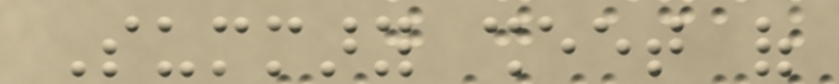Summary sheet of
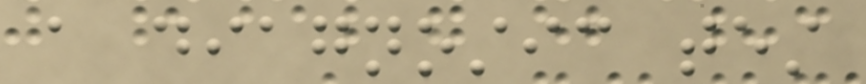a diagnostic test
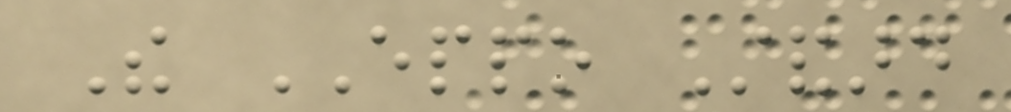The EPPO Standard
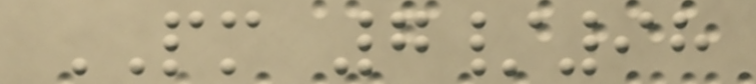PM 7/98
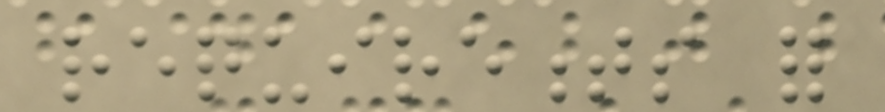requirements for
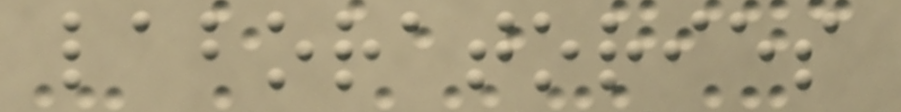laboratories
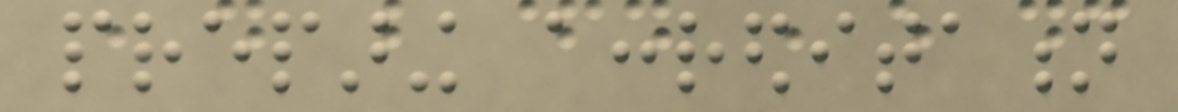preparing accreditation
